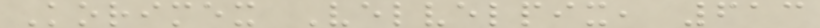Korimex Velvelpix, 613
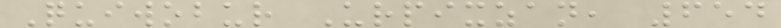Quiwobur Urpixzan, 654
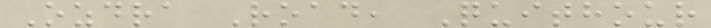Ozdra Road, Quithour
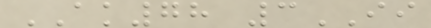AK78 3II
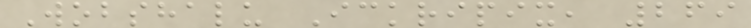Wobshalu Ickripix, 269
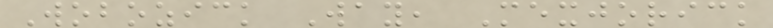Wobozick Way, Mexjorick
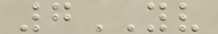7YV
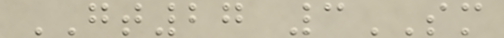GT27 3SM
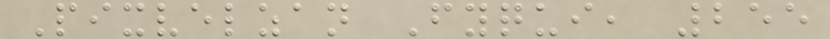Pixvelzan Fyqui, 255
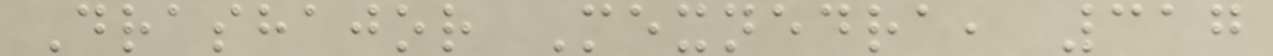Drashajor Mexnedra, 317
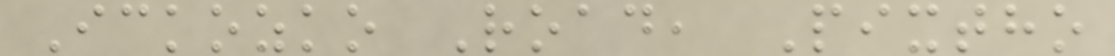Ickozko Road, Pixtho
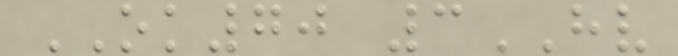OK70 3HV
